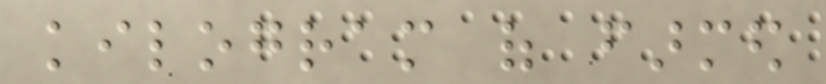kilogram of farmed
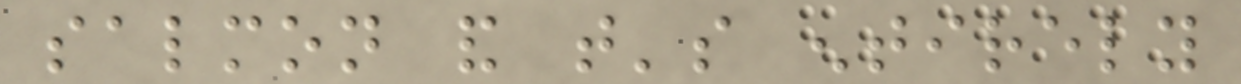salmon and that's entirely
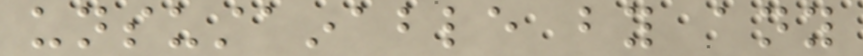unsustainable by any
